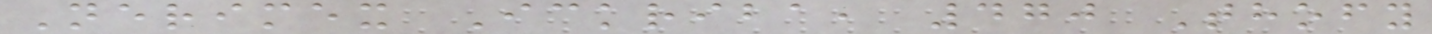Nerimex Ickriba, 470 Thofy
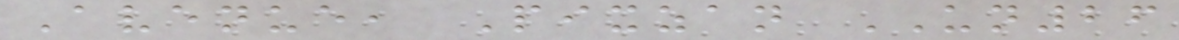Avenue, Pixzan UN26
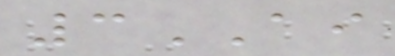3AI
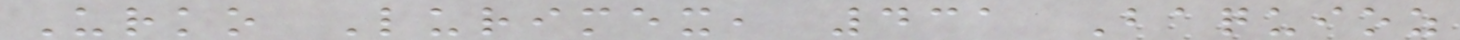Urko Lurimex, 431 Baquioz
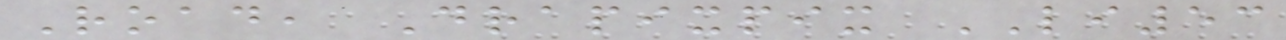Road, Drapixpix LI53
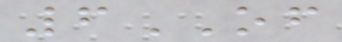6OF
